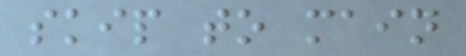skip to main
